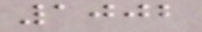1002
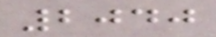2040
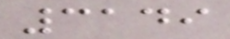3149
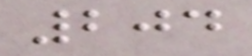204
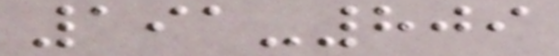191-809
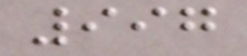997
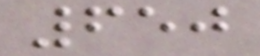650
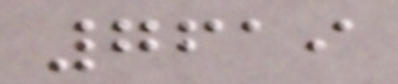7619
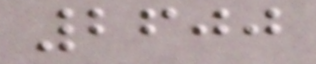2600
